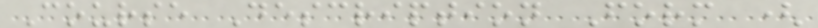Course Description Form (
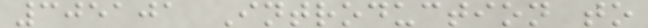305101 Introduction to
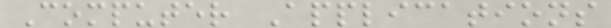Computer Applications
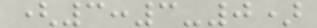(3:3-0)
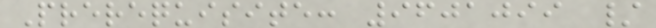Prerequisite: 9601099 /
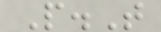P.T
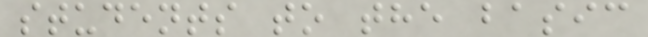students to the basic
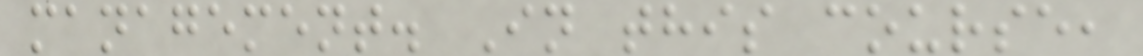management. In this course,
